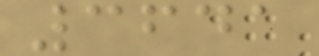3641
